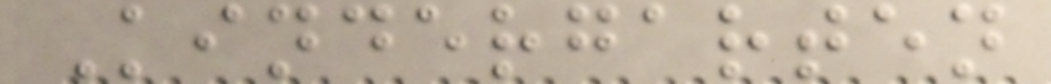Kindergarten
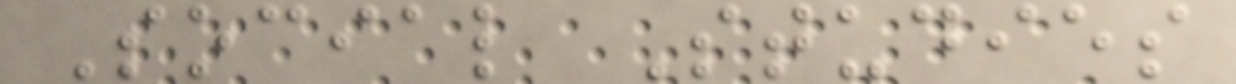Social Studies
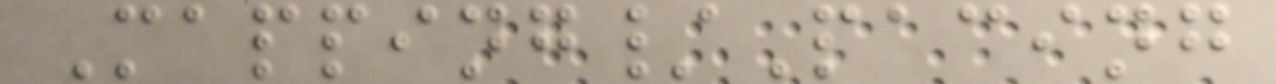Mapping/Pacing
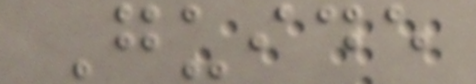Guide
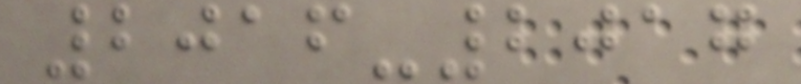2016-2017
